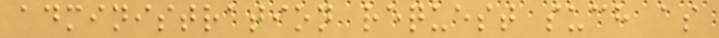administration request such as
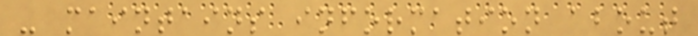- maintains information about
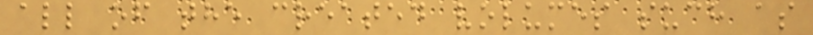all of the created volumes such as
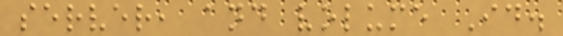server, and volume Id.
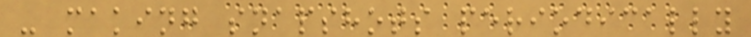- making snapshots periodically
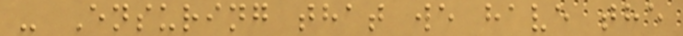- Ensuring that we have the
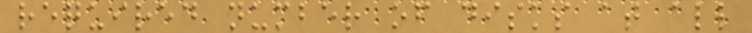required number of disks at all
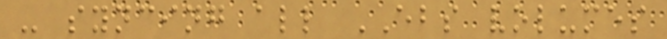- syncing all EBS volumes
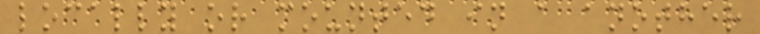locally or mounted in a another
